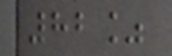82%
